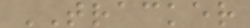TRACKER
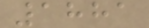1881
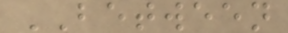BETWEEN
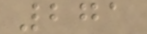271
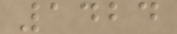1424
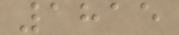1815
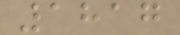1817
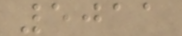5011
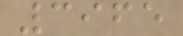3965
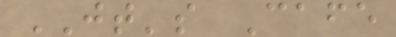JT's Cafe
